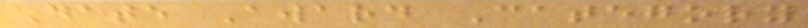Date Award Category
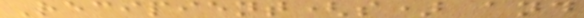Recipient(s) and
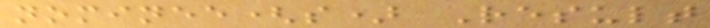nominee(s) Result
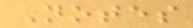Notes
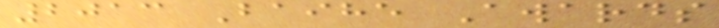2013 Baihe Awards
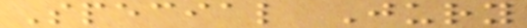Special Jury
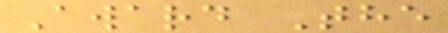Award The
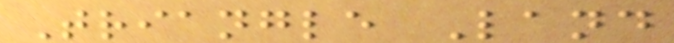Triangle Land
